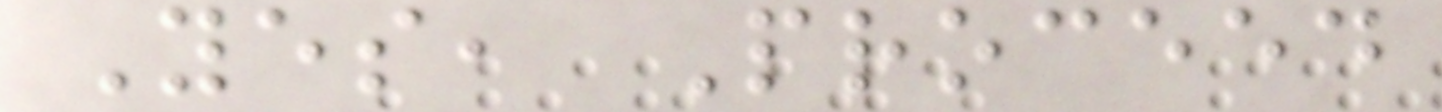Yes, Proceed
